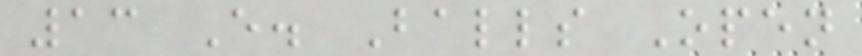13 E. Balls Open
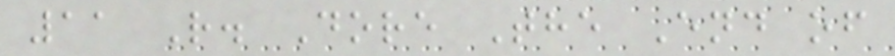11 R. Dore The End of
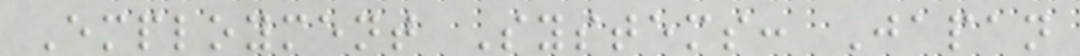Employment Systems: Japan
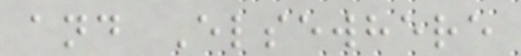and Elsewhere
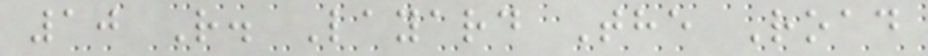10 R. Layard The Road
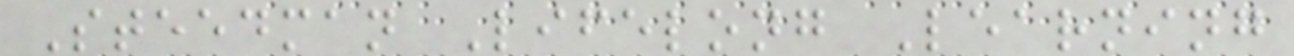Steedman Lifelong Learning
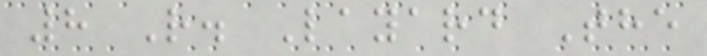8 R. Layard The
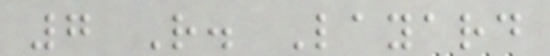7 R. Layard
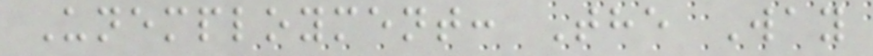Unemployment: The Way
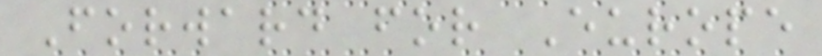Forward for Europe
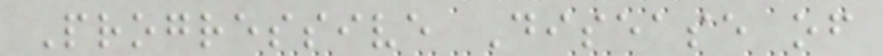Progressive Disease of
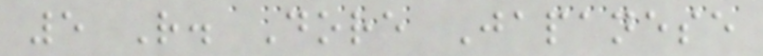5 R. Dore Japanese
